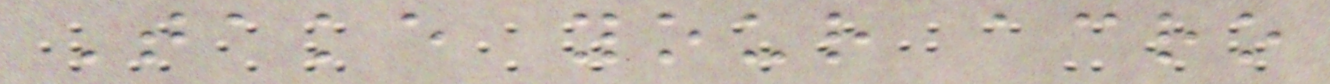Take your acro
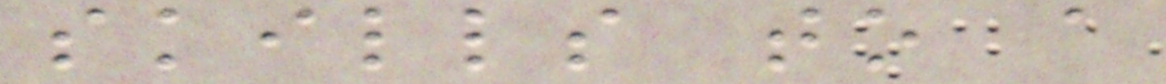skills to a
